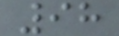98
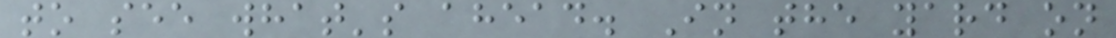to see what's ahead. In the yard on
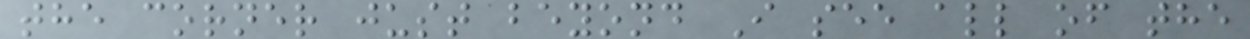the corner just beyond I see all of the
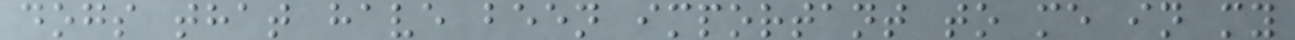dogs that have been important to me in my
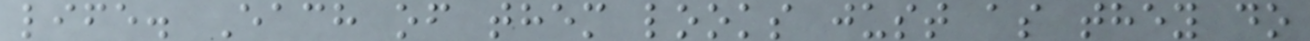life. Each of them looks just as they do
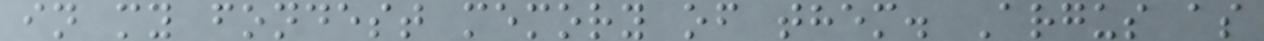in my fondest memory of them. Argus as
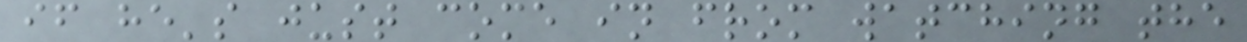if he's just come in from watching the
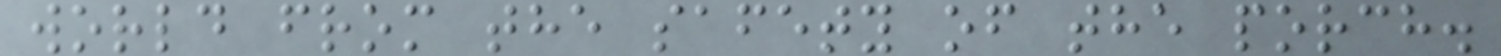world from the safety of the porch.
